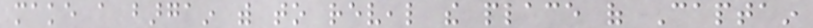make a bargain with to reveal the place of Captain
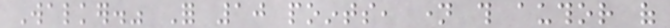Walker." For 10 points, name this author of
